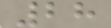28
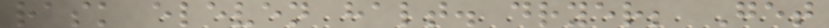rask eleven halt. dryer; Get
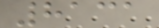8131
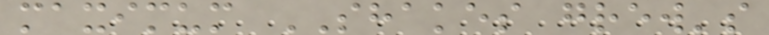maximum SHAKES grew's
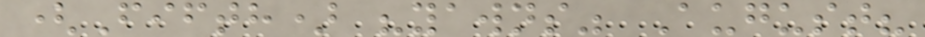(Fifth) "yawns" August?
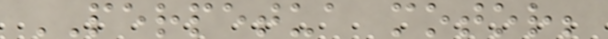PERPETUA motor;
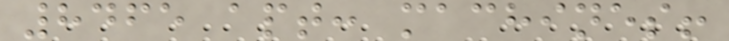8465 apt: machines!
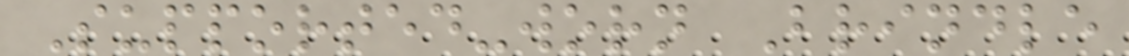Supported-worn Brindle
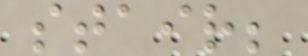stair;
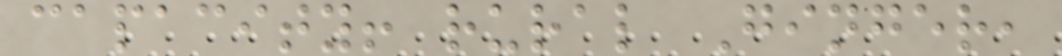capacity! rural Ginger,
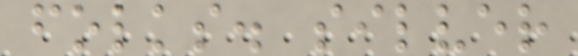folks. silver
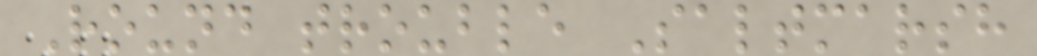Round trouble Saltmarsh
